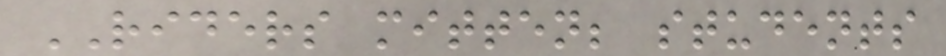RIDERS mitten; students
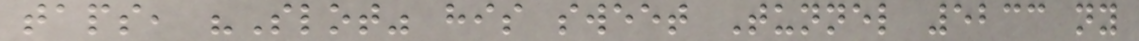taps, "Slot" his sweet Tunnel 5233 ny
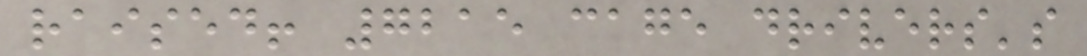raised! 7215 cage drivers's
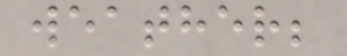weather;
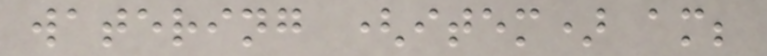watering (item) am;
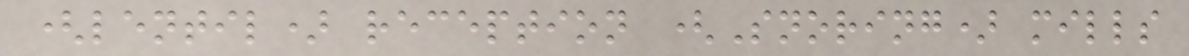(lentil) reception (Snoring) mills
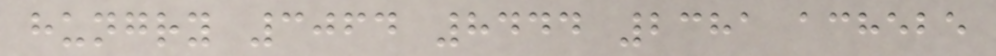hungry 3064 8444 2381 achebe
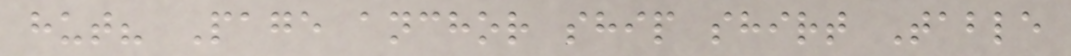hut? Page anchor ship shirt Table
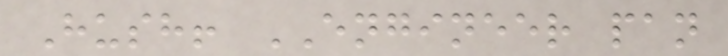Hush! ENGINEER pan
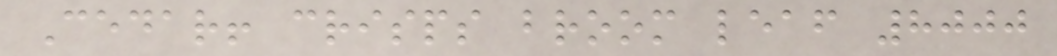Cedar! crisps broom leaf 8000
